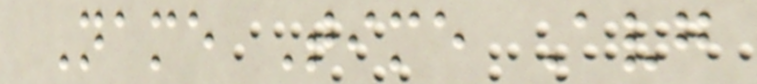Name Time Avg
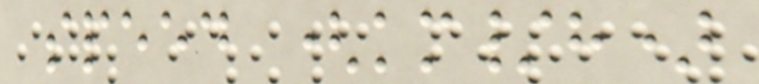speed (km/h)
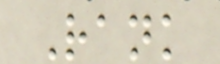Rank
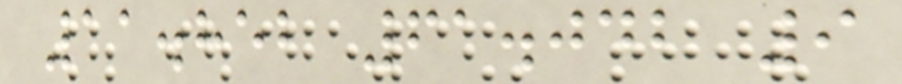11.852 61.042 9
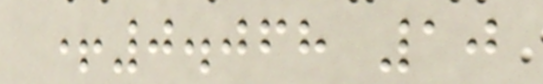+0.068 10
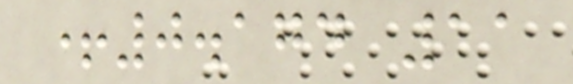+0.174 11
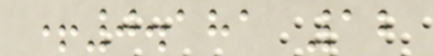+0.181 12
